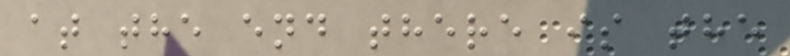at the end there is the
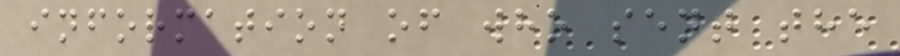information of who sent the
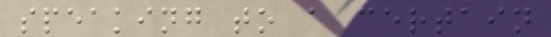speaking to a certain
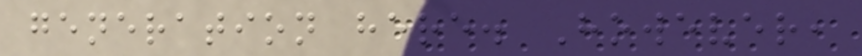generation here. However,
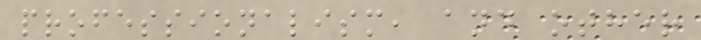professionalism, and other
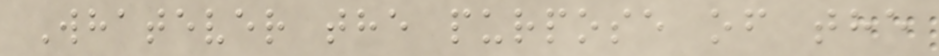Whatever the purpose of the
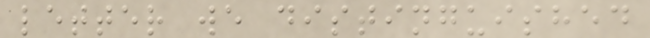letter we distinguished
